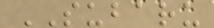SUBARU
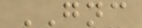GNC
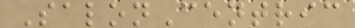SalonCentric
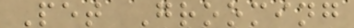Pet Grooming
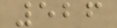526
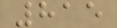815
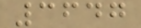3647
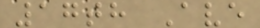17th Ave
